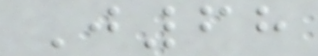J68
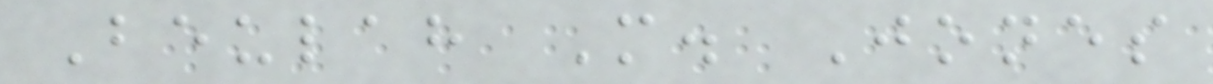Beulah M. Jones
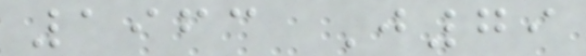1963 J79
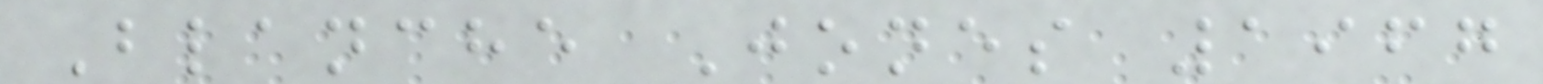Blanche Jones 1967
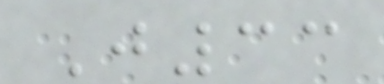J33
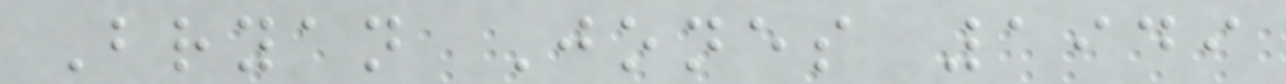Bryan Jones 1949
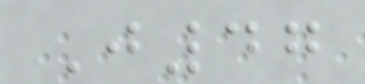J47
